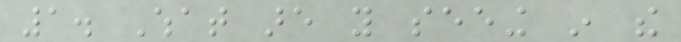1. What are you seeing in the
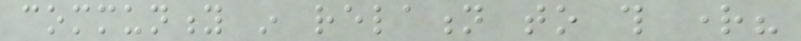community in relation to this right?
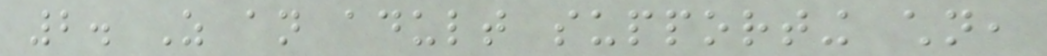2. As an adult supporting children,
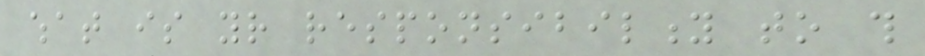what is your responsibility to this
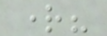right?
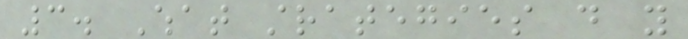3. What strategies do you
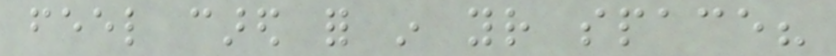feel cared for in your space?
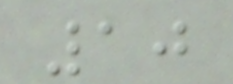10
